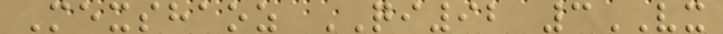Mexshaoz QI92 3VX
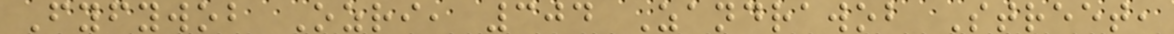Fyfywob Ozri, 304 Zandrawob Street,
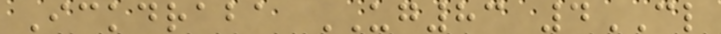Ickdraba UG83 4CL
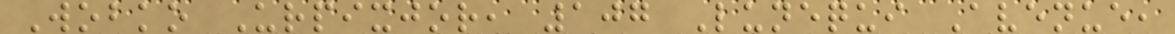Wobko Urpixjor, 107 Lunequi Avenue,
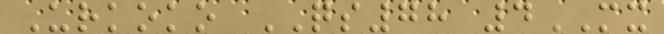Urkoko QS78 4MX
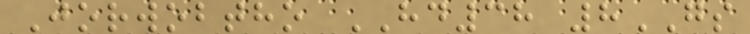Jorwobtho HD38 8GS
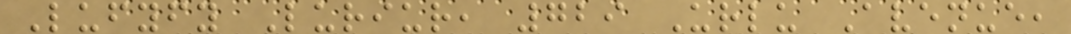Lufyfy Luriur, 729 Urlu Avenue,
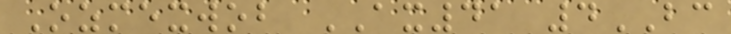Ozmexwob AX41 4BC
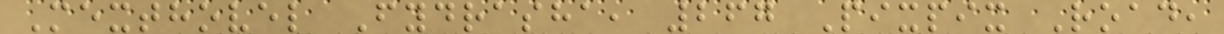Mexthovel Fydrasha, 267 Pixpix Road,
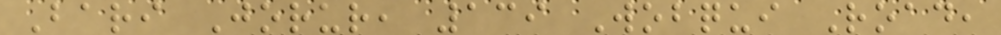Bari Jorur, 139 Wobqui Road,
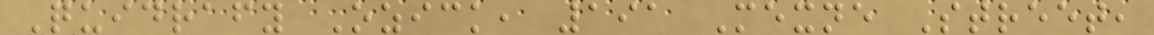Quidrafy Ozick, 191 Mexne Street,
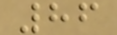86
